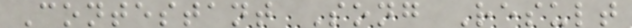Contestant Song Result
